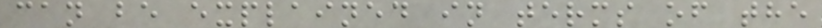can be explained in terms of the
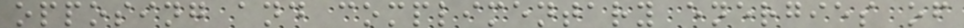opposing and complimentary energies of
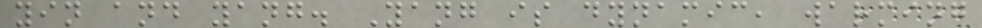yin and yang. Yang is dynamic, warming
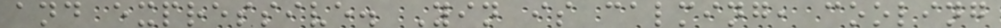and expressive. Yin is calming, cooling
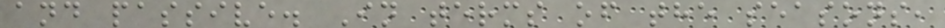and passive. In terms of the seasons,
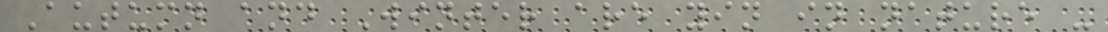Autumn and Winter are yin in nature -
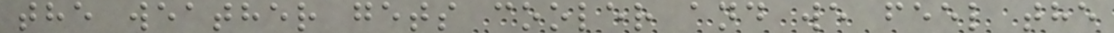the weather gets cooler and we feel the
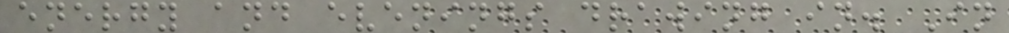energy and evenings drawing in. In
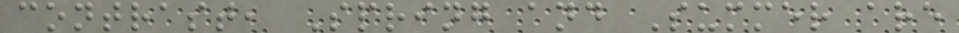contrast, Spring and Summer are
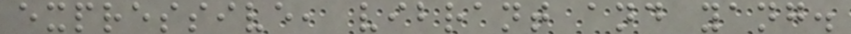expressive, vibrant and yang.
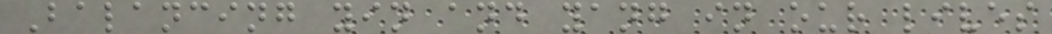Balancing yin and yang in our lives
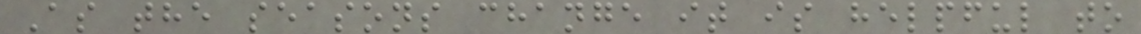As the seasons change it is helpful to
